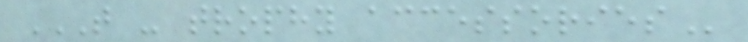T - TROPHY ACCESSORIES
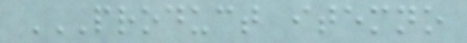PRODUCT ITEMNO
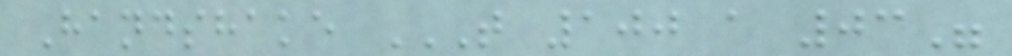Handshake T 100 A 03"
